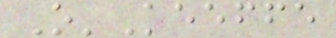O'Keeffe
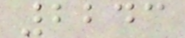2243
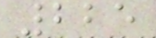225
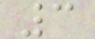3
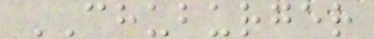CHUBURGER
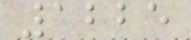1225
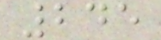245
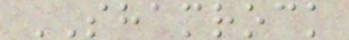SHAMROCK
